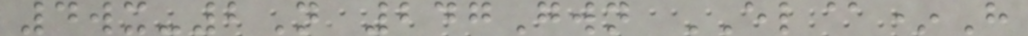4wx-2N 247Gwn EL@*H
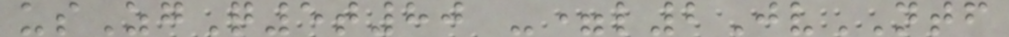usZgQ5t80 -=l2JvNTF
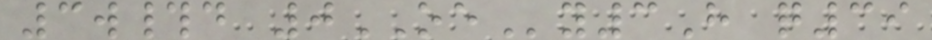3w#d 0OEy3H q39
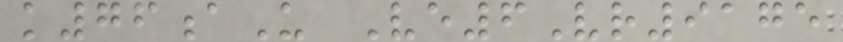k76aU Ve6Vr9175
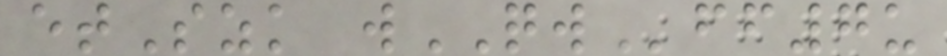etSzk wQWff7u
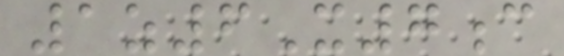1z6X7c
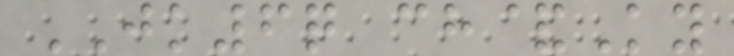JK6q ch&Ky
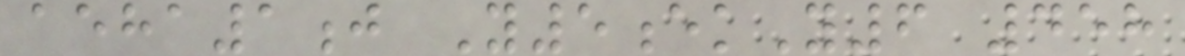aeha1j Y5ekY6 458
